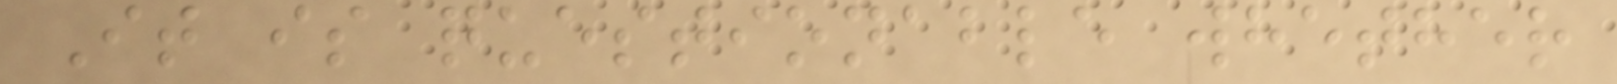It is questionable whether
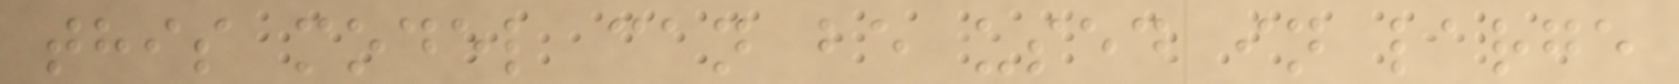this model can be used in large
